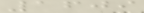1609
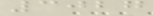3027
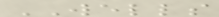WELLS
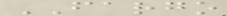FARGO
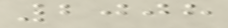2008
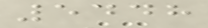5448
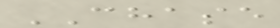CHASE
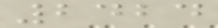2424
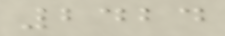2424
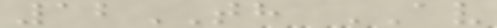12TH AV
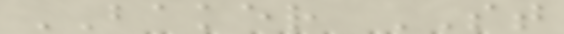BAKER ST
